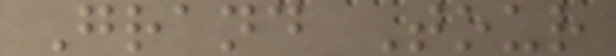Grand Tour
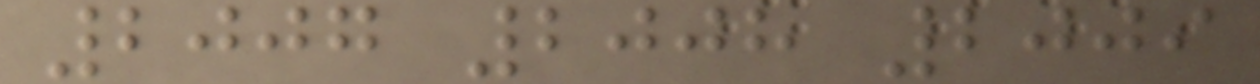2007 2008 2009
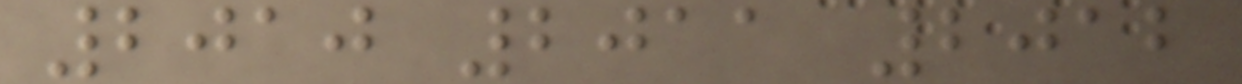2010 2011 2012
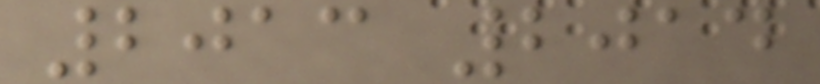2013 2014
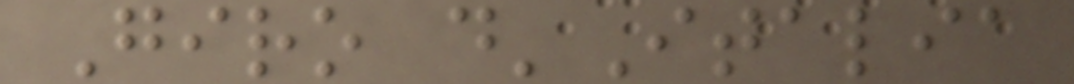Giro d'Italia
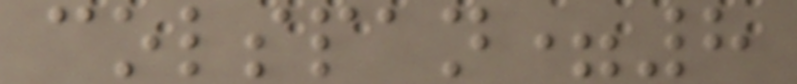colspan=8
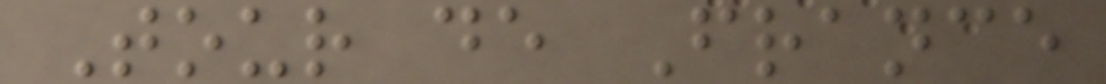Tour de France
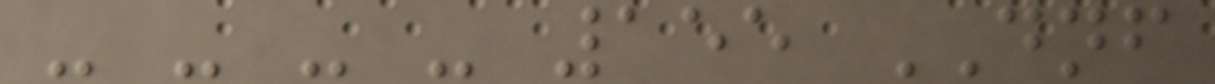- - - - 155 DNF
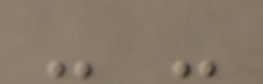- -
